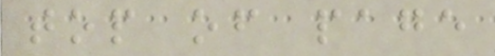top of page
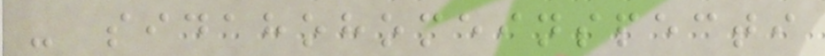- sidahohomeinspecti
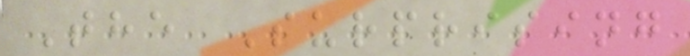The Surprising
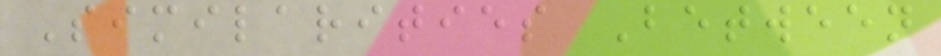Similarities Between
